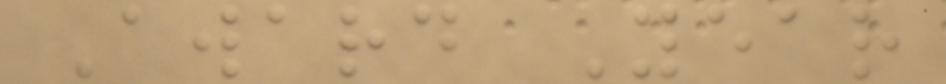Award Year
